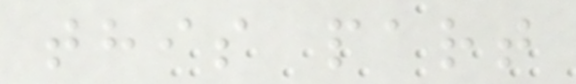this part
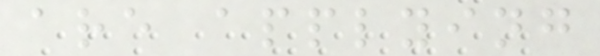are applying
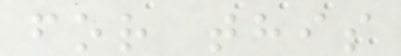for this
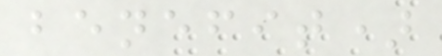benefit)
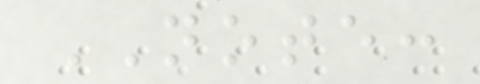NOTE:
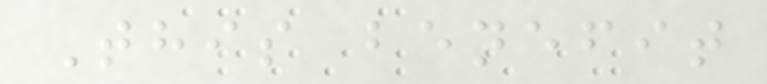This benefit
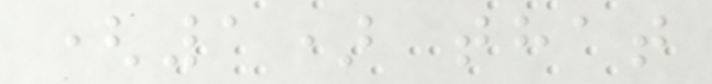(1) that
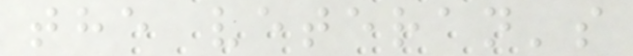the veteran's
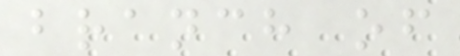branch of
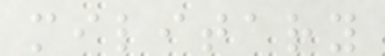military
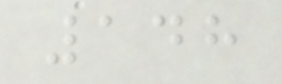148
